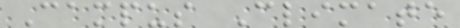Campus Climate
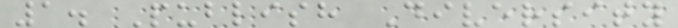1. Publish Diversity
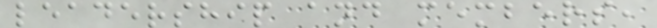leadership and members,
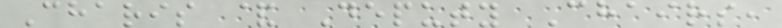Charis & Deputy Chairs,
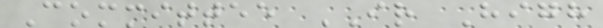Committee IR High
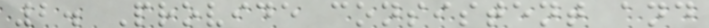2. Provide consistent and
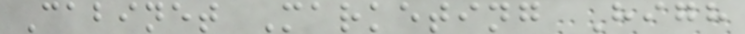Cabinet Marketing High
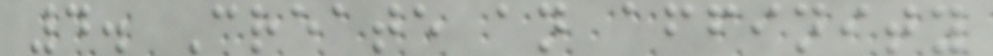4. Create an affinity
